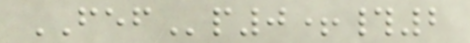FEFp0+#2
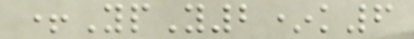+YpY2*k6
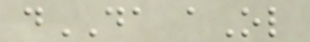dDA aOl
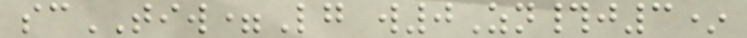scTIW=Lg w0Zn#j3*
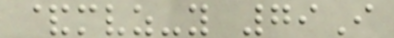&mvz-y 79I
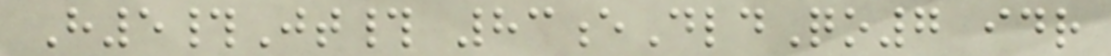H5#Jt# 83eDldQo7 idr
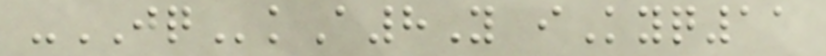-JQkA8Y iKyq11
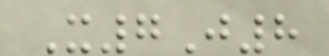X7J8
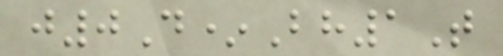j0D*Bh1T
